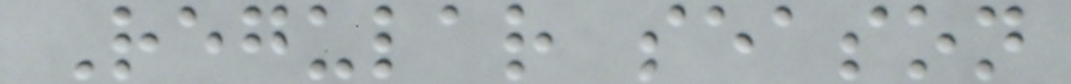Regular season
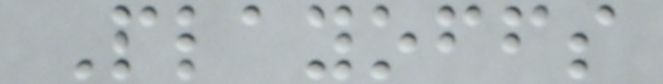Playoffs
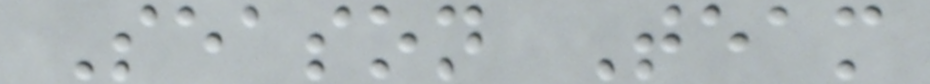Season Team
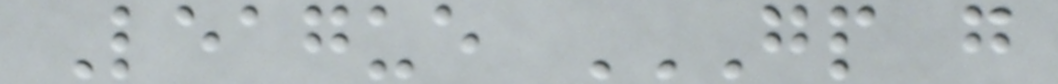League GP G
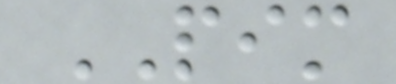PIM
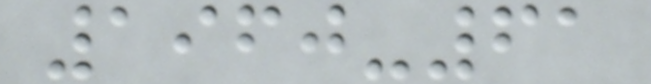1960-61
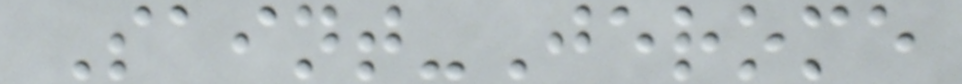Saint-Jerome
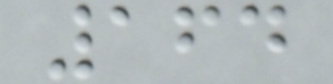164
